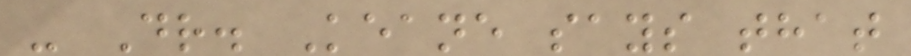- Dr. Keane says that
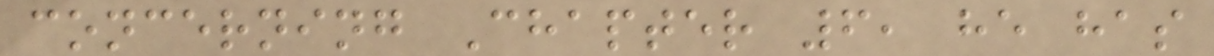concerning Chapter 6, he has
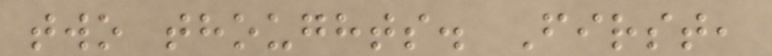two thoughts. First,
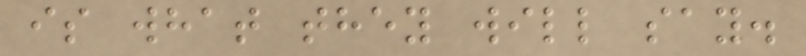is what they will say.
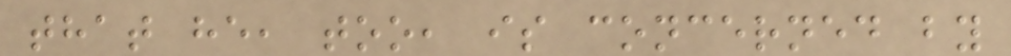that he, too, is concerned by
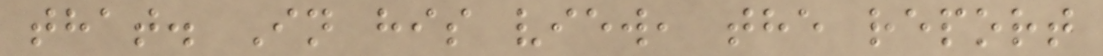that. In his view, the report
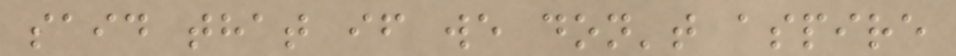said that if we don't aspire
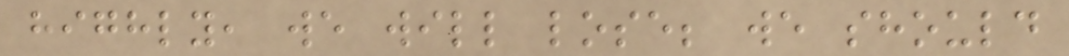highly, we will lose; we should
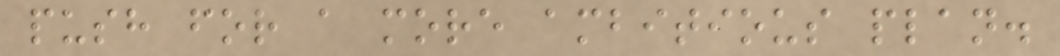push for a more ambitious plan.
